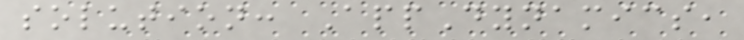solution: AppDynamics,
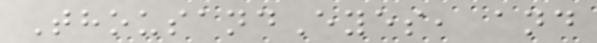ThousandEyes, and
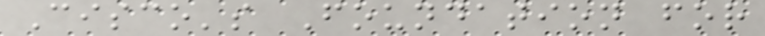Cisco's Foundation for
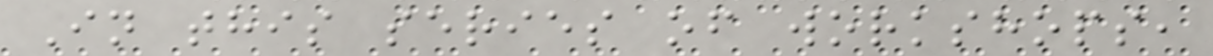In this series of workshops,
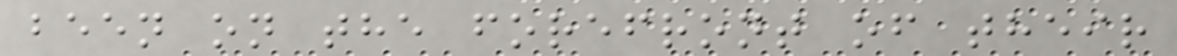been on the forefront of their
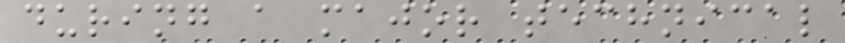during a major technical
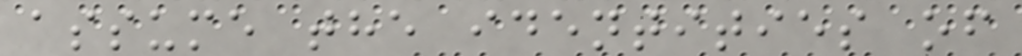assume the identities of
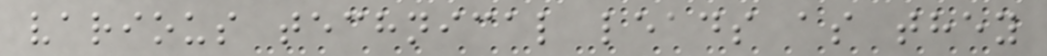various technical leads as they
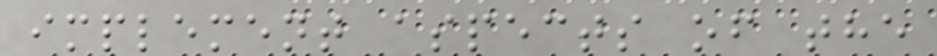implement aspects of the
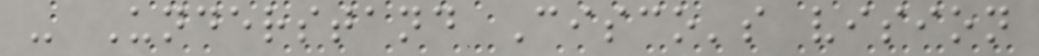- Understand Cisco's vision
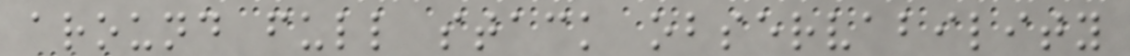around full stack observability
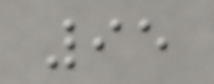95
